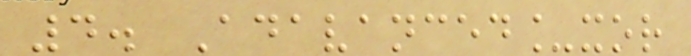4. Adavanced_xor
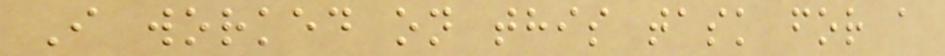I worked on this task for a
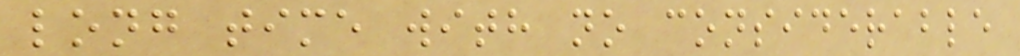long time with no considerable
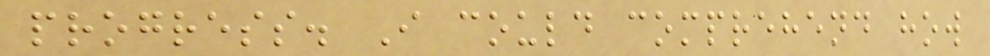progress. I could comprehend how
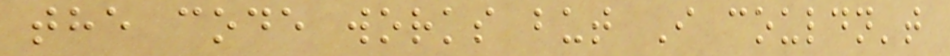the code works but I couldn't
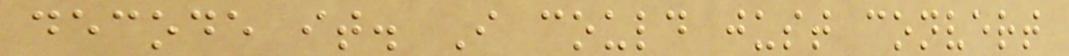decode it. I could just convert
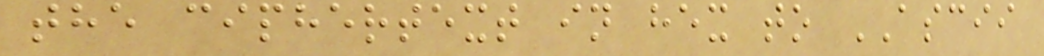the ciphertext in hex to ASCII
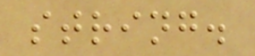string.
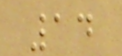14
